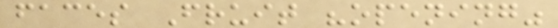faces Fruit "opening"
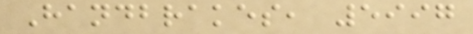Handbrakes, 5997
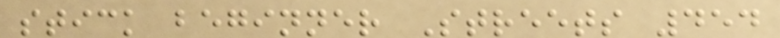stick beginner Streets 454
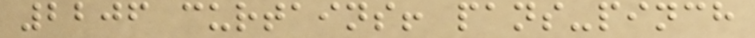2206 curtains! pans-pinch
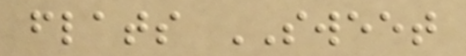flats SWEET
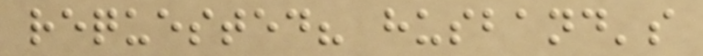requested? husband's
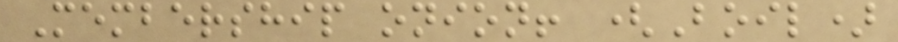Membership onion! (Boil)
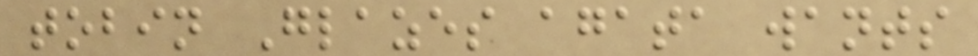tobin Glazes agata wants
